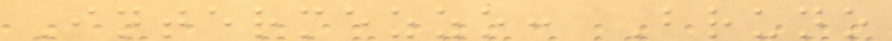Intermezzo: Bruno
